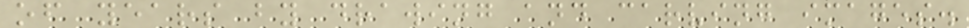of years by drawing and carving images.
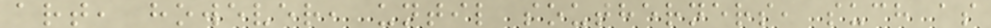art, however, until southerners, such as
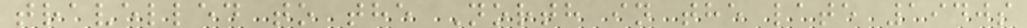travelled to the North in the late 1940s
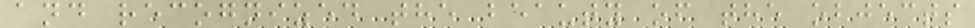and recognized the beauty of the objects
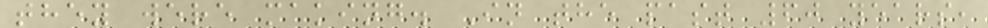they were making. In the past 60 years,
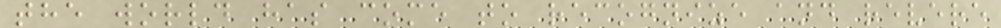the world has come to recognize and revere
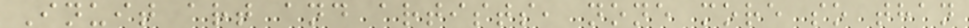Inuit art and artists, none more so than
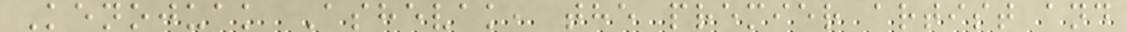Kenojuak Ashevak, the premier artist and
